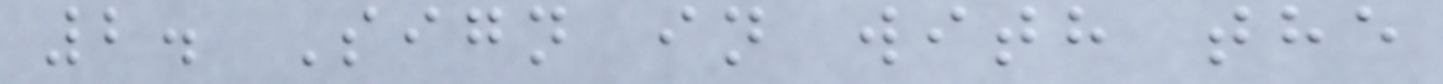2. Sign in with the
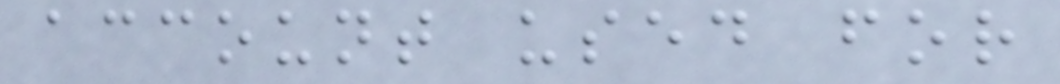account used for
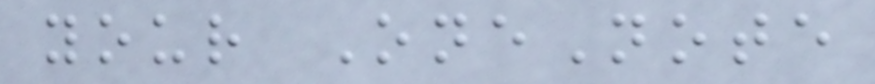your OneNote
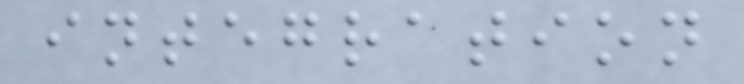integration
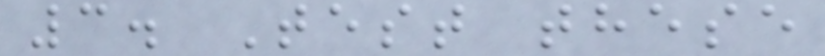3. Test these
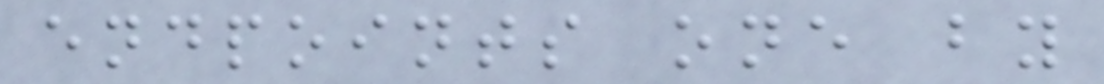endpoints one by
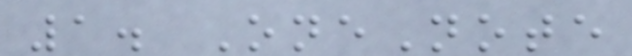1. OneNote
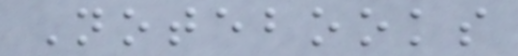Notebooks
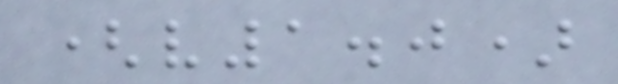(v1.0)
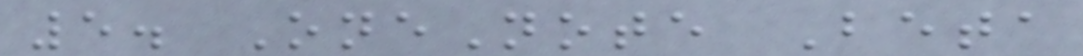5. OneNote Beta
